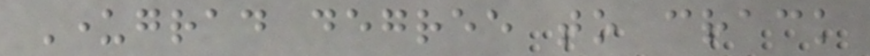Undergrad degree to crack
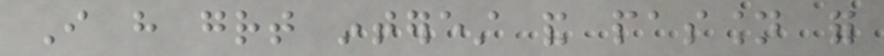I have great interest and passion for
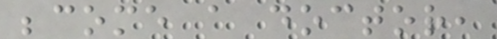become a doctor,
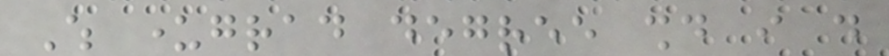Which undergrad degree should i do
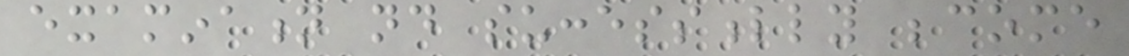examination nd successfully become
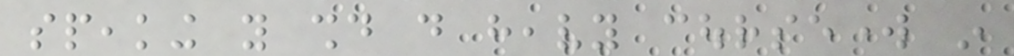speaking you should do heavy coursework in
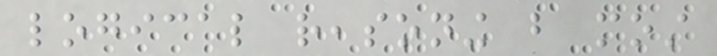logical reasoning but most
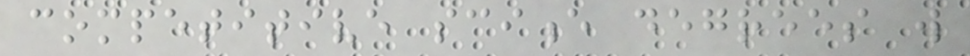competitive science degrees will
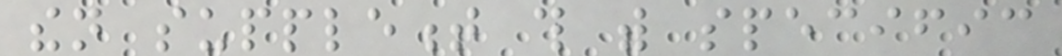then supplement this with specific
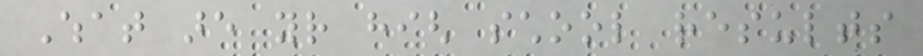What are your high school results
